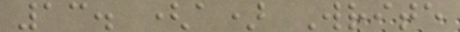13. (a) Write
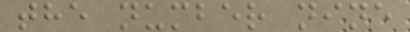the number nine
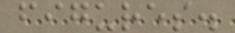figures.
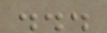...
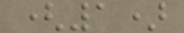(1)
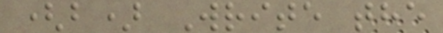(b) Write the
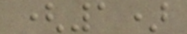(1)
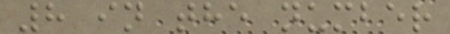8 in the number
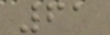61
